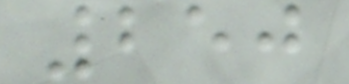250
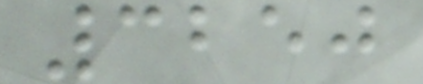3250
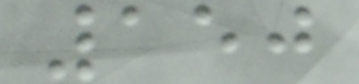150
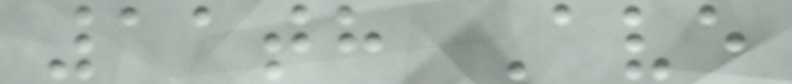11th Ave
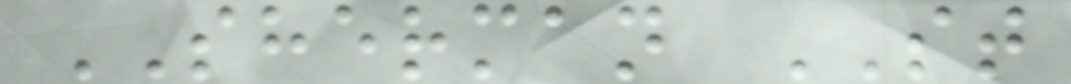SHERMAN ST
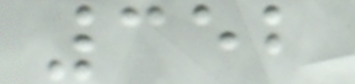352
